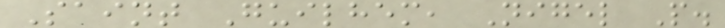Saint Guilhem, Nigel P.
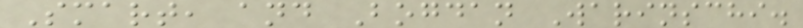Smart, and Bogdan Warinschi.
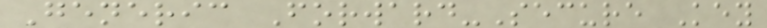Generic Forward-Secure Key
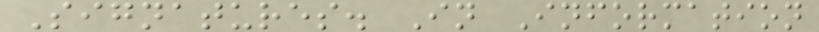Signatures. In Information
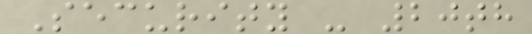Security - 20th
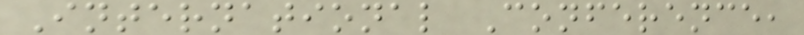International Conference,
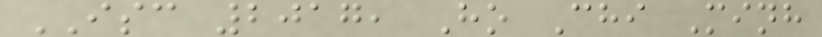ISC 2017, Ho Chi Minh
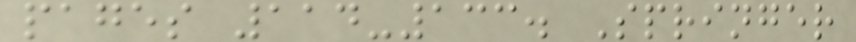pages 114-133. Springer
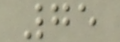75
